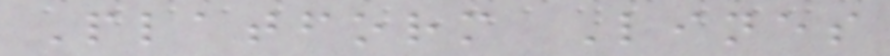Platform Lines
